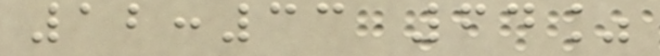12:33 64%
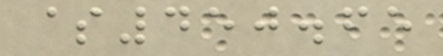$450.65
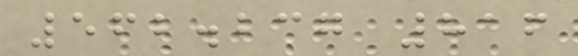562.237 816
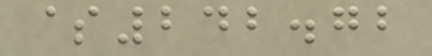$242.72
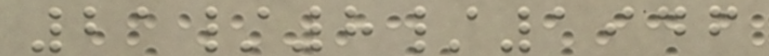21/8/1946
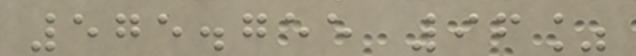575.755 96%
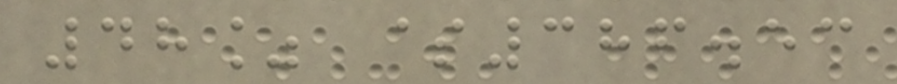48% $386.53
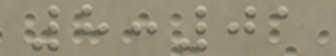8:01
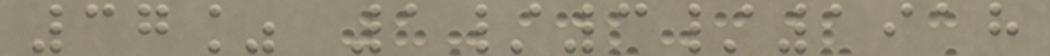37% 1/3/1918
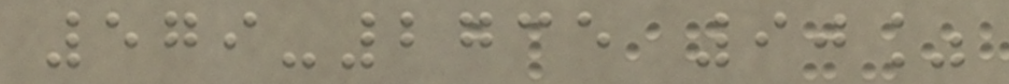579-2735 90%
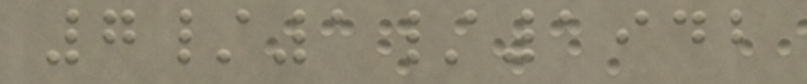7/1/1942
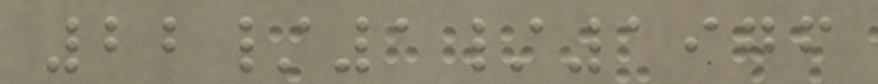22/1/1976
